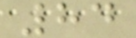84
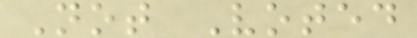Not Voted
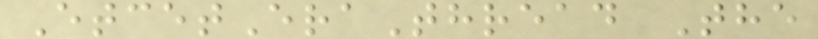EtcetEraThread The
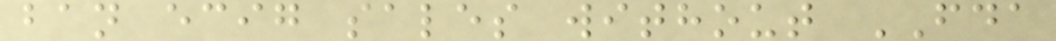ban ecig sales without FDA
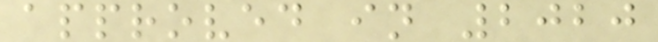approved in 2020
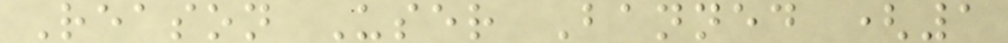Reason User Banned (1
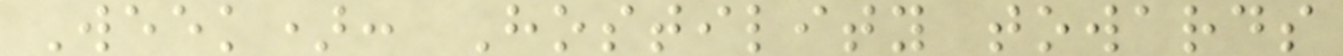Week): Hostility towards
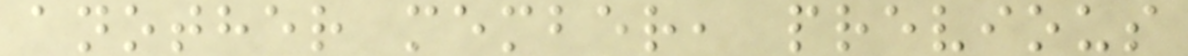another member, previous
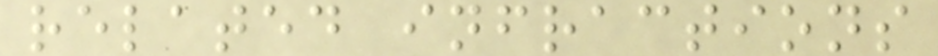related infractions
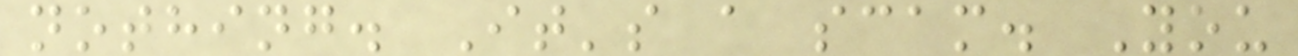nothing. It's a scam. You
